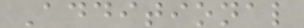Additional
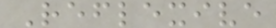Reflexive
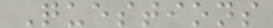Questions
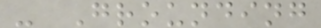- Grounding
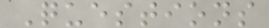Questions
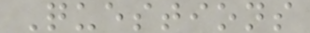Questions
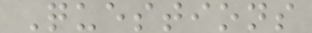Questions
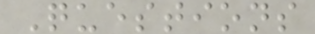Questions
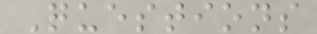Questions
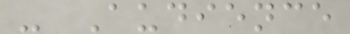- Audience
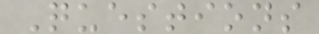Questions
